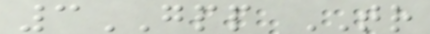3GPP TR
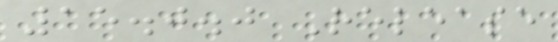15.0.0 Release
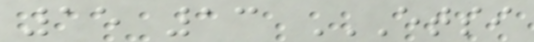15 13 ETSI
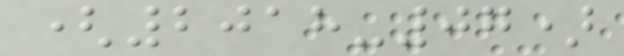(2018-07)
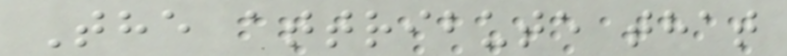The attribute that
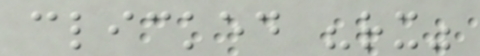clicked "rx"
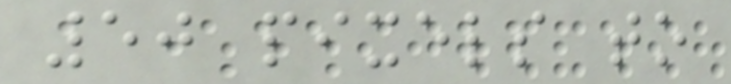50 pixels to
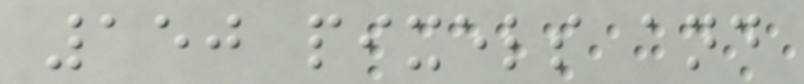150 pixels and
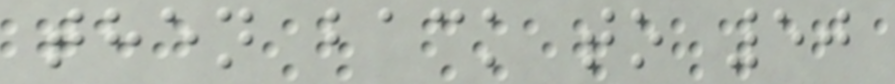then back to 50
